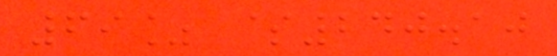69% $240.10
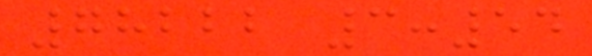78222 3:54
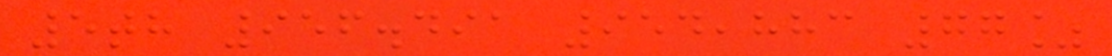5th 956.491 954,883 77%
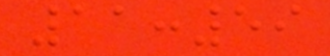11:59
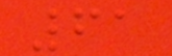61
